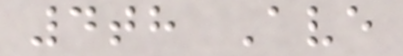4th Ave
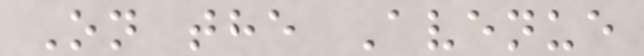On the Avenue
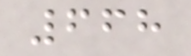668
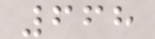668
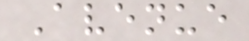Avenue
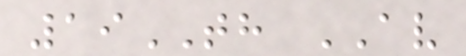19TH AV
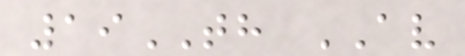19TH AV
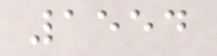1554
